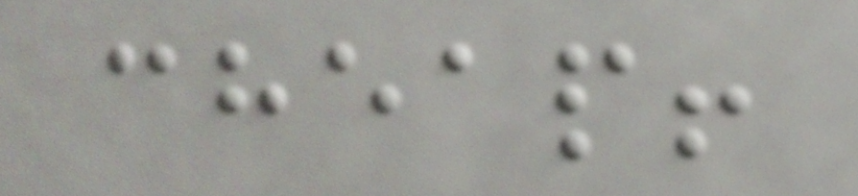cheap!
